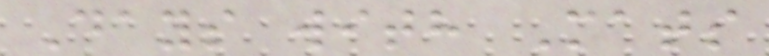Days with Mats
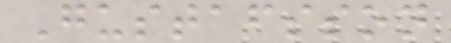Gustafsson
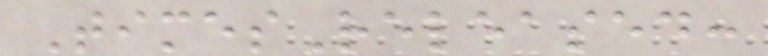TimesReleased:
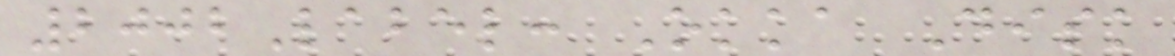2002Label: Okka Disk
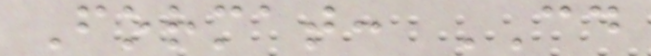Format: CD
